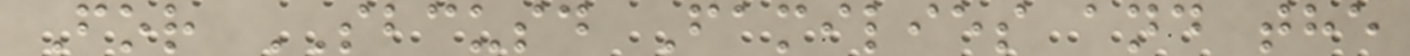For SBCUSD Families and the
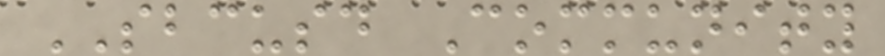SBCUSD Community
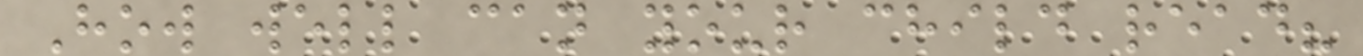How well can your child read?
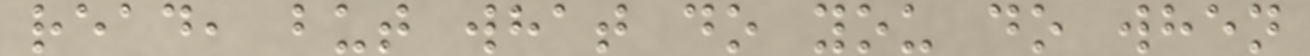read, but what do you do when
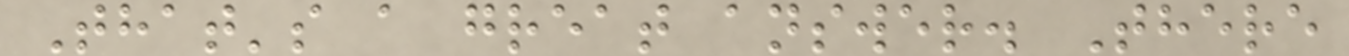That's a great answer. There
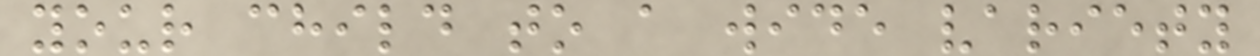your child to a wide variety
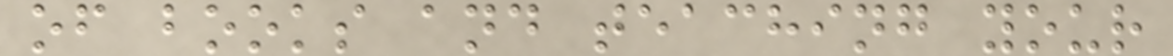of books and teaching your
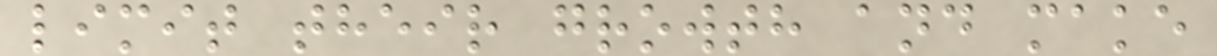limit their growth and make
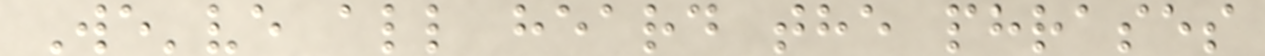We've all heard the phrases
